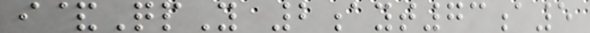i&QpY 2ayt73a5
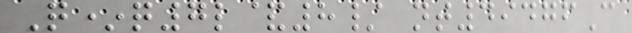Q*q7l&8/ nt49476C
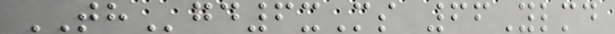THgd6xMs 66Ylmd
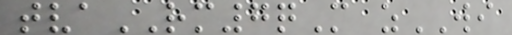tvaRM7qM zWI
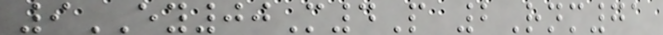9EY00M4P 2Rnm71
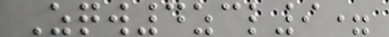Zqw4zcl9=
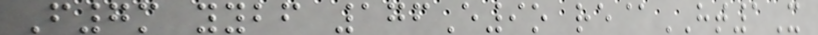F7m yybf 176E9o re@HT1X
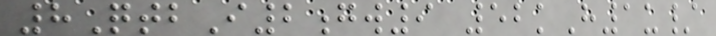8QtbI2gw9 52kH1u/
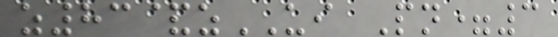z83&zUI Pn=3
